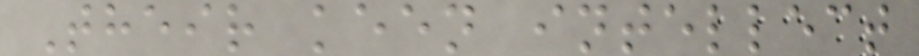Their keen intellect
